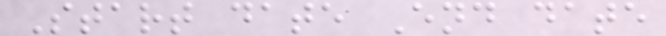Start date End date
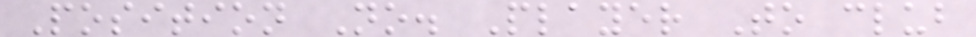Position No. Player To club
